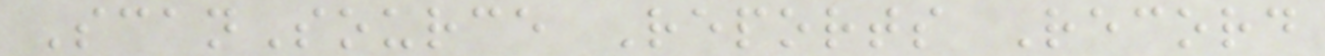ScanSource Reports Record
